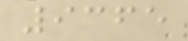9365
